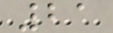21
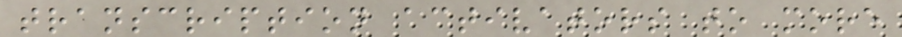transcription activators to more
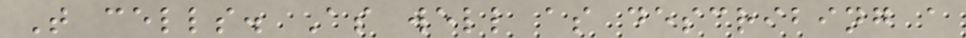T cells. As well as describing a
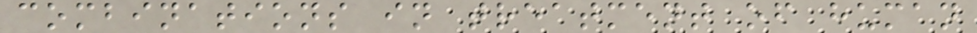combinations in treatment of human
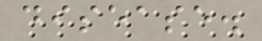disease.
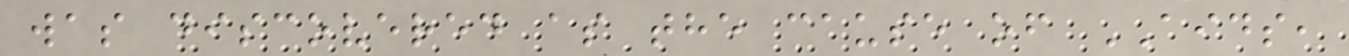was discovered as the cause of AIDS,
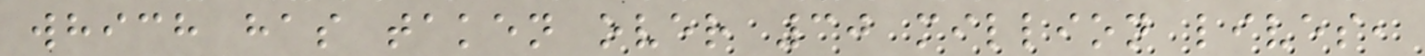which has taken over 30 million lives,
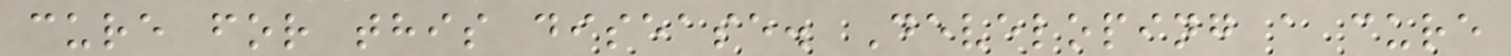cure for this disease. Developing a cure
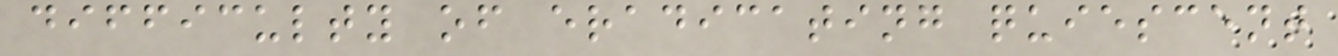difficulty of eradicating quiescent
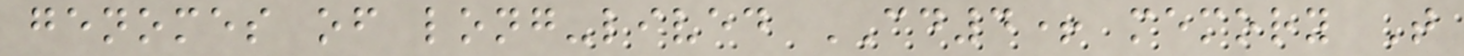genomes of long-lived CD4+ memory T
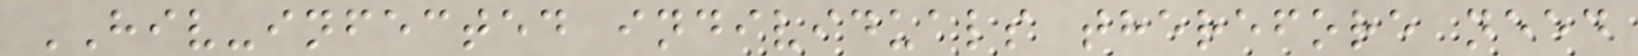HIV-infected individuals therefore need
